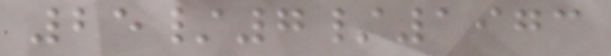25/7/1973
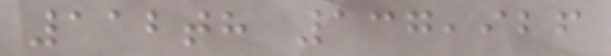112th 137,926
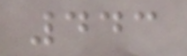443
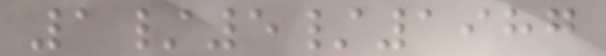1/5/1987
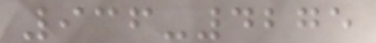936-4275
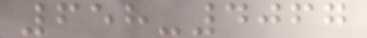658-4067
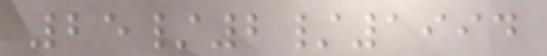25/2/1994
